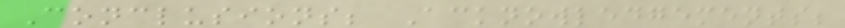Conclusions; Acknowledgements;
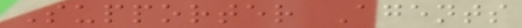Supporter Agents
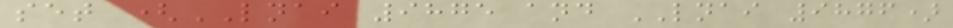set (LNAI 9875 and LNAI 9876)
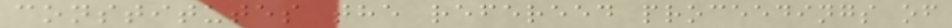constitutes the refereed proceedings of
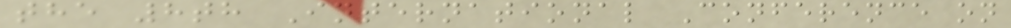the 8th International Conference on
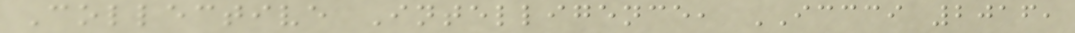Collective Intelligence, ICCCI 2016,
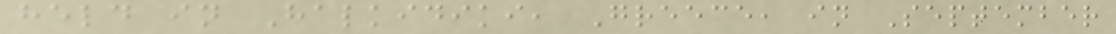held in Halkidiki, Greece, in September
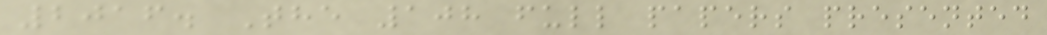2016. The 108 full papers presented
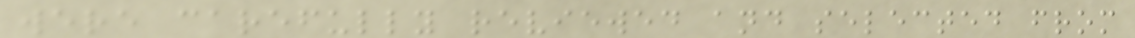were carefully reviewed and selected from
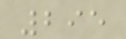295
